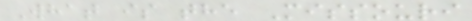What is the Missouri
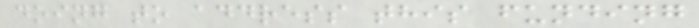doing to address this funding
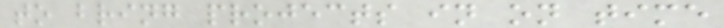to bring projects in on time
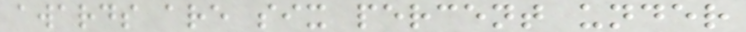awards are six percent under
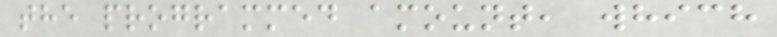the programmed amount, which
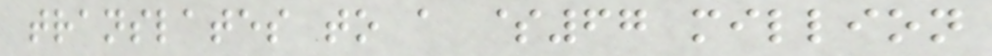translates to a $67 million
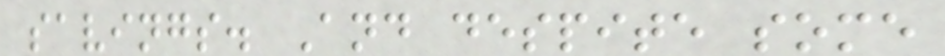savings. And despite some
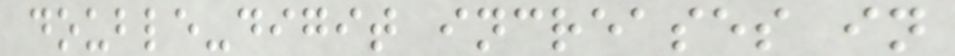double-digit increases in
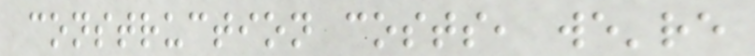construction costs, we're
